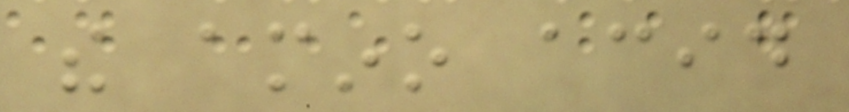the amino acid
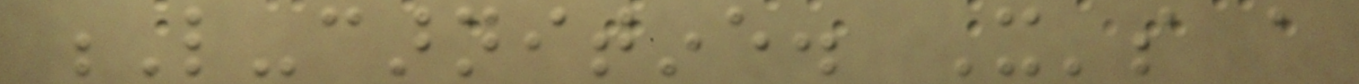L-carnitine. It's a
